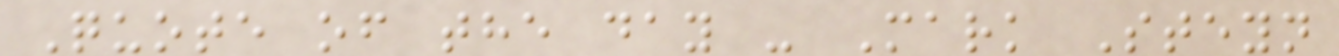Quote of the day - Mark Steyn
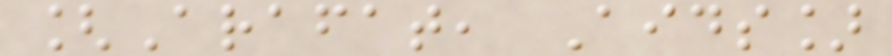[Arafat, Aids]
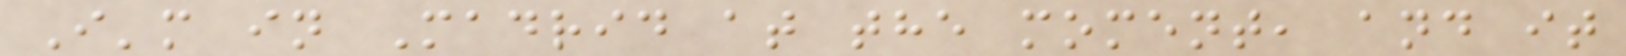I'm in Madrid at the moment, and it
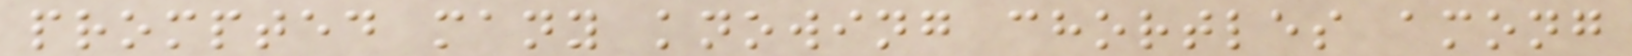prompted many knowing chortles among
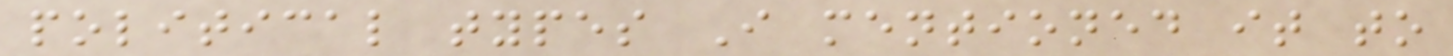political types I mentioned it to
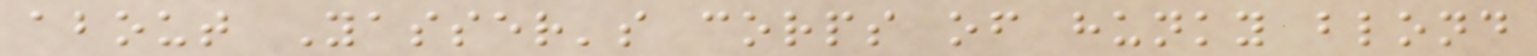about Yasser's corps of hunky blond
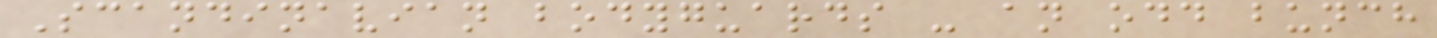Scandinavian bodyguards - an odd bunch
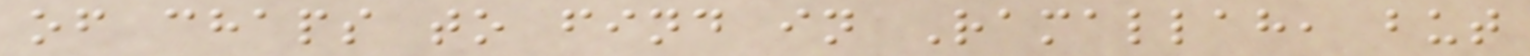of chaps to find in Ramallah, but
